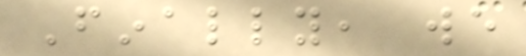Finally, we
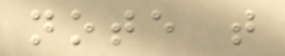note that
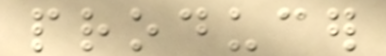producer
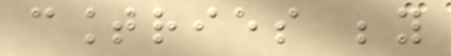countries beyond
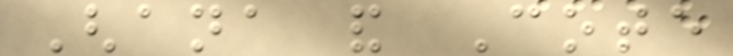Ghana and Cote
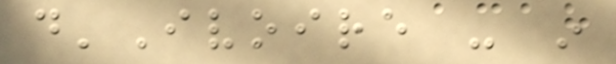d'Ivoire - in
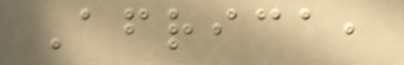Africa,
